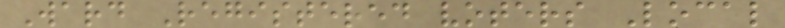Ward Registered voters Local
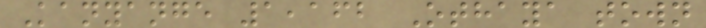Kanyange 1,162 Othaya town
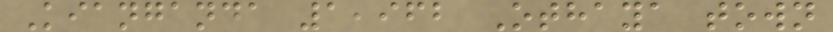Kianganda 1,962 Othaya town
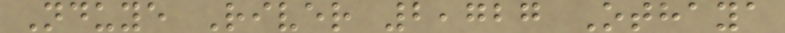Nduye River 2,727 Othaya
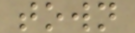town
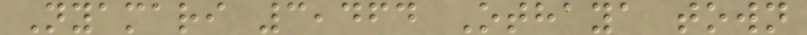Nyamari 3,464 Othaya town
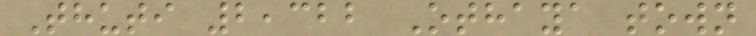Thuti 2,322 Othaya town
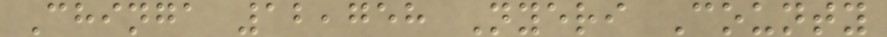Chinga 12,758 Nyeri County
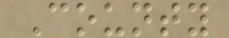County
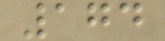174
